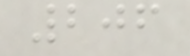206
